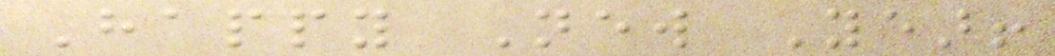Happy New Year!
